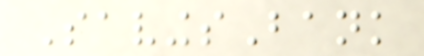SavingsBank
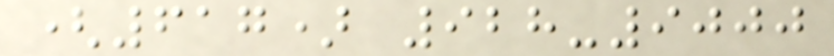(617) 928-9000
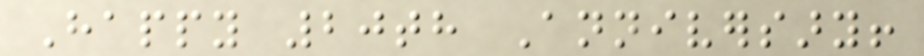Happy 20th Anniversary!
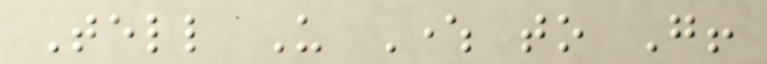Tell Us Where to Go!
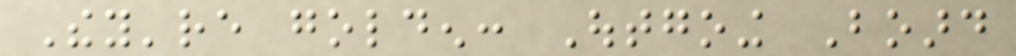They're golden: Outgoing Board
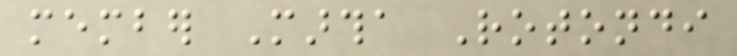member Martha Rotondi
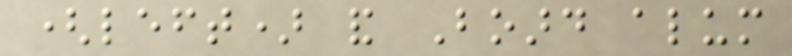(left) and Board alum
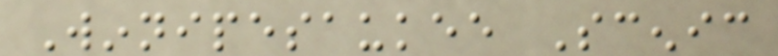Winnipesaukee Scenic
